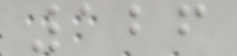126
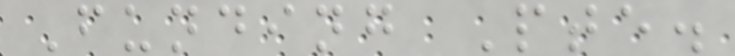Funding Pte.
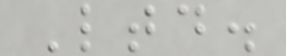Ltd.
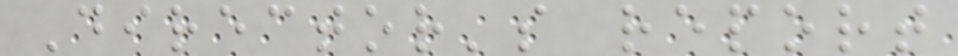Director's report
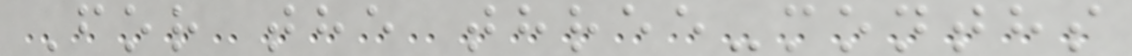For the three-months
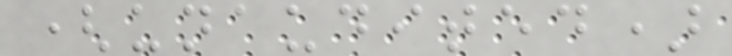(unaudited)
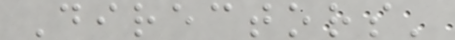Directors'
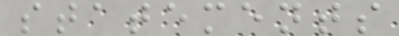statements
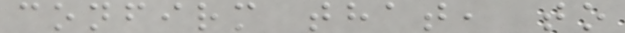confirm that, to
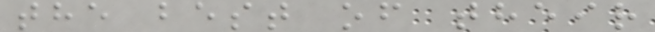the best of their
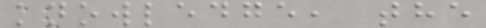knowledge, the
